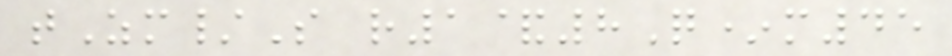tZm/S r1&8Q*m45
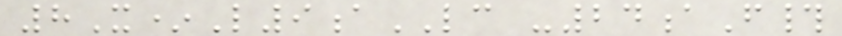8X*L9aLC -24aF#
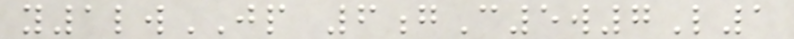y1lwJP 6gC5w7L1
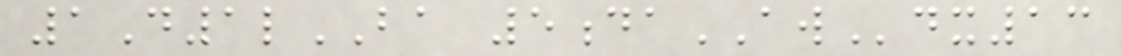1D1lBA 5daAWdx13
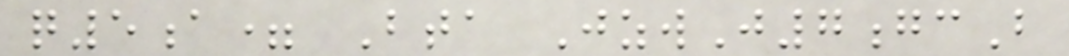q5a= Bta JzwJ7gcB
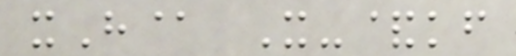xH@ X-&kf
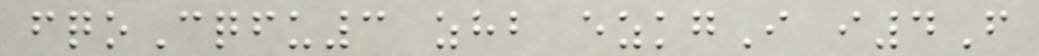fqoCqfu3 zhb ezkgI i4F
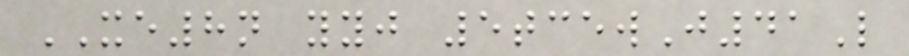XE8n yyj 5tcewJ41L
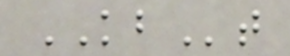KBt
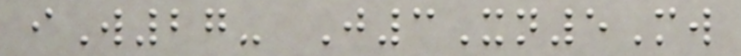iW27- J3Xn5Mw
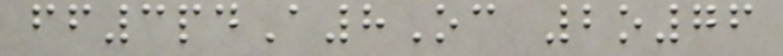ff3pdA8Oc 2o76
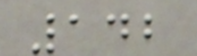142
